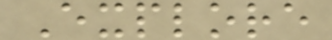Explore
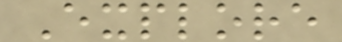Explore
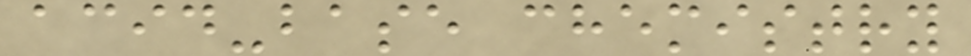acid-base chemistry
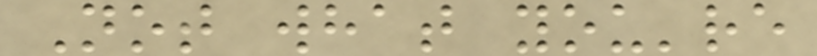Not what you're
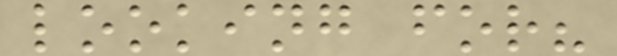looking for?
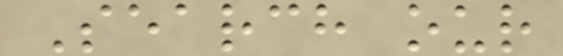Search our
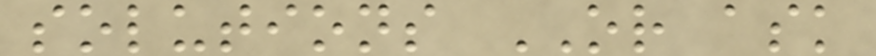solutions OR ask
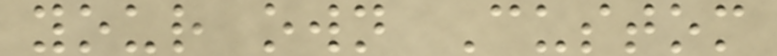your own Custom
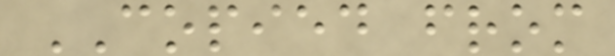COPIED from
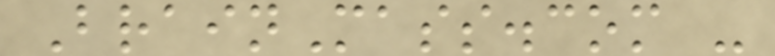BrainMass.com -
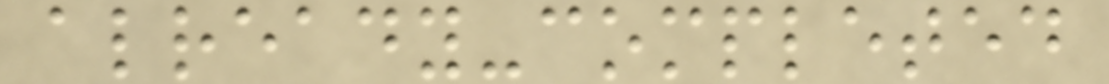already-completed
